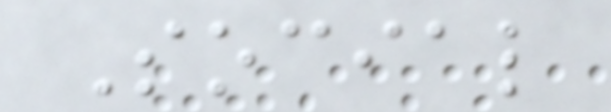Social
